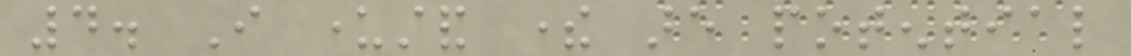4. I understand there are potential
